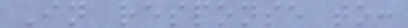In response to:
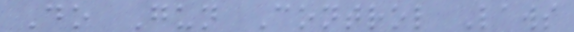Do Gun Control Laws
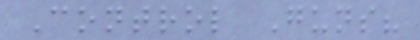Control Guns?
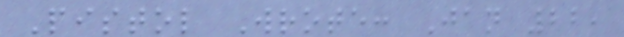Pistol Wrote: Jan 22,
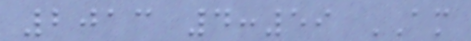2013 4:59 AM
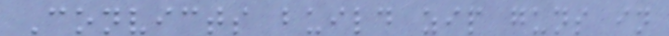Convicts build zip guns in
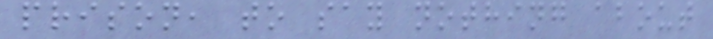prison, to say nothing about
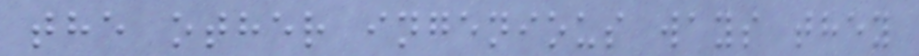the other ingenious ways they
